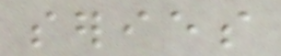series
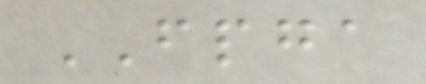FPGA
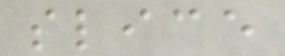slice
